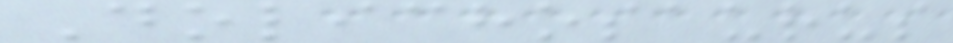Dolichosaurus
